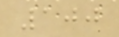100
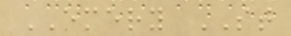EMERY ST
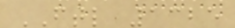FTL 1325
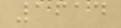1614
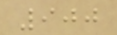900
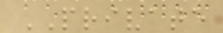PRIVATE
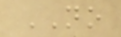NO
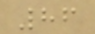86
